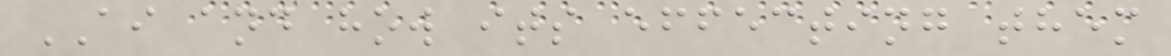AI and how its effecting them
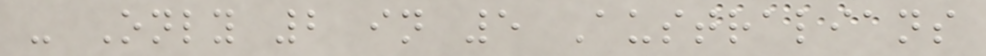- Only 2 in 5 Australians
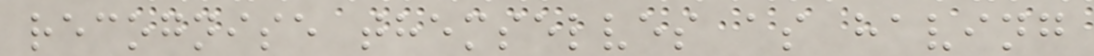recognise themselves as having
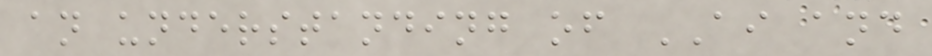an understanding of AI and
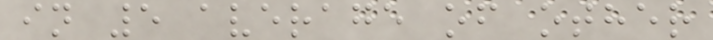in 5 average of other
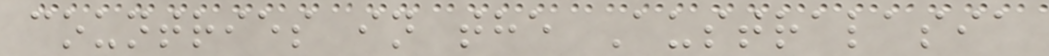countries in the Australasia
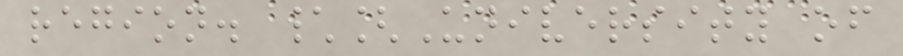region. \[University of
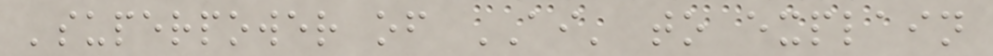'superpower of AI' to explain
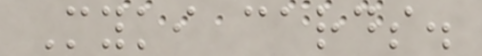Myki cards.
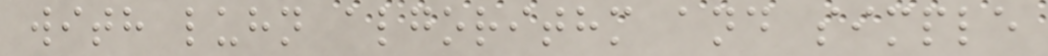with luhn algorithm and simple
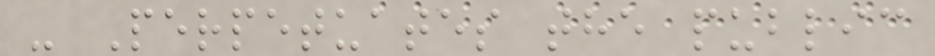- Perpetuates the public
